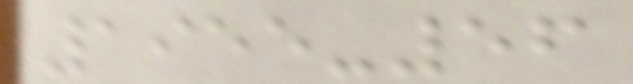1955-56
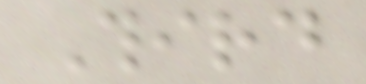Third
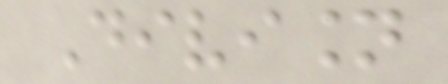Division
